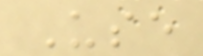Use
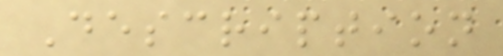Description
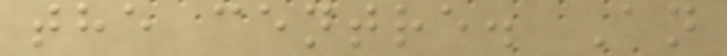the centre. An
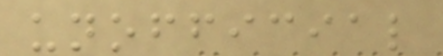unofficial
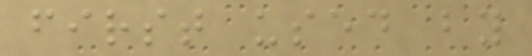first used by
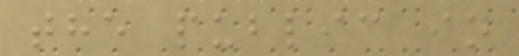the public in
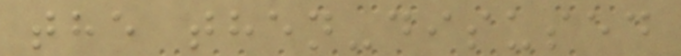the then-disused
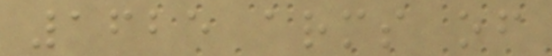1625 arms of
